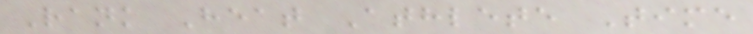Rank Heat Athlete Time
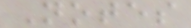Notes
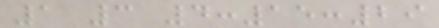1 3 4:15:29
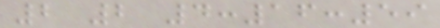2 2 4:16:59
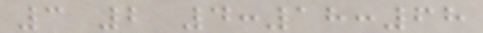3 2 4:18:68
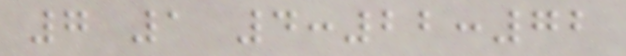7 1 4:22:72
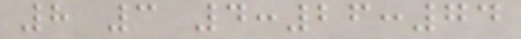8 3 4:26:74
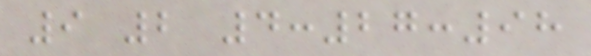9 2 4:27:98
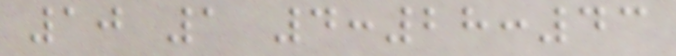10 1 4:28:43
